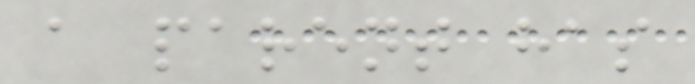a parent has
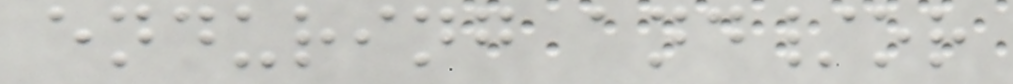enduring and/or
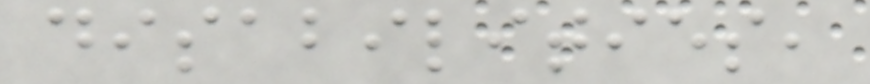disabilities,
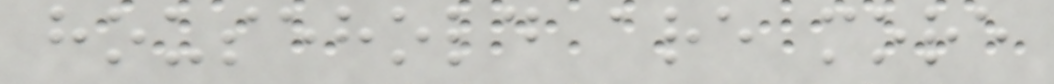household are more
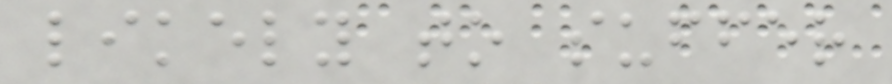likely to suffer
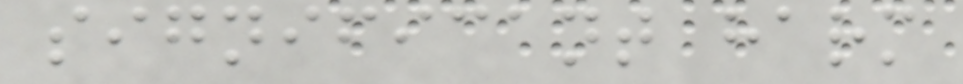significant harm
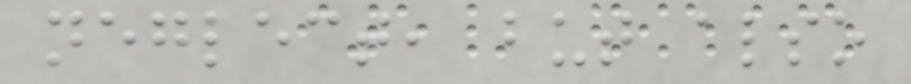neglect, but also
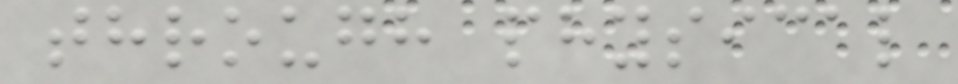through physical
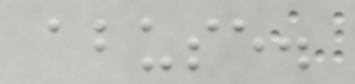abuse.
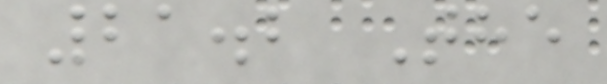21.2 The
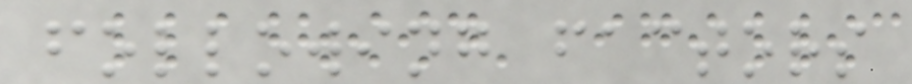following factors
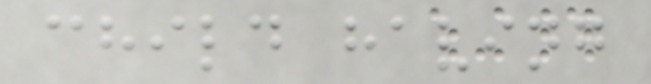child having
